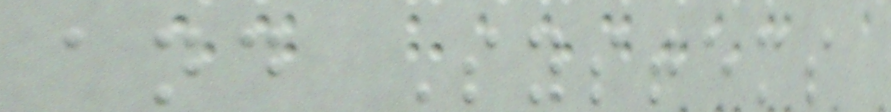and Systems
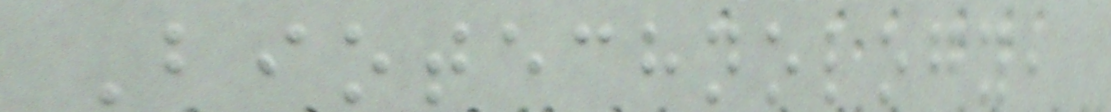Biotechnology,
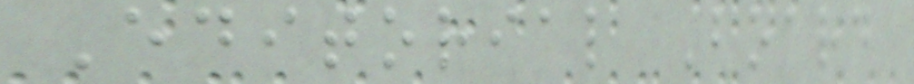Editorial Board
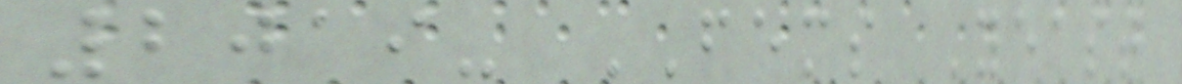2019- FEMS Yeast
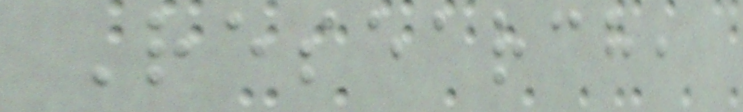Research,
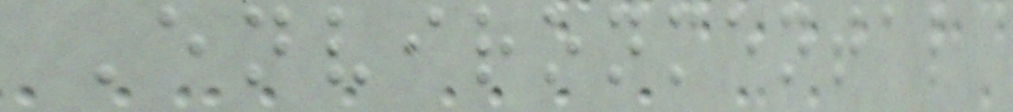Environmental
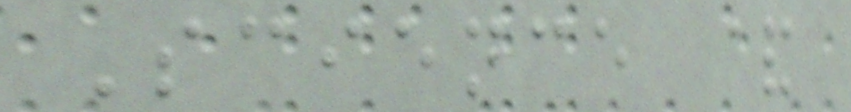Science &
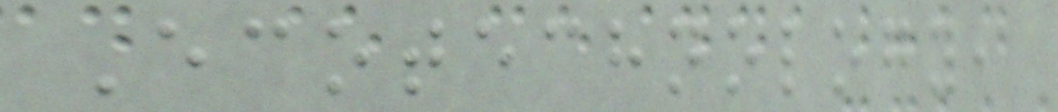Ecotechnology,
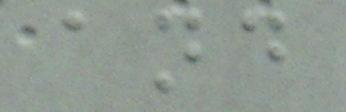and
